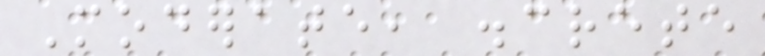Moderate, discrete
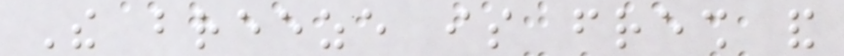The breeze is fresh and
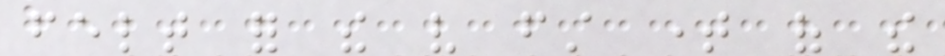felt for the very first time of the
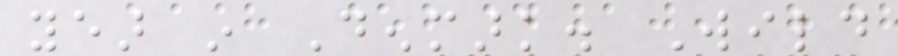year in Denmark. Wild
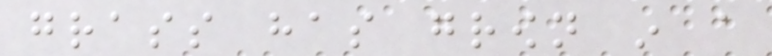grass has grown in a
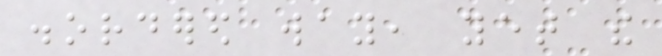disordered way, yet the
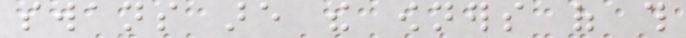swans are the owners of this
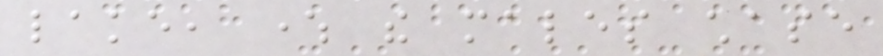lake, where the males chase
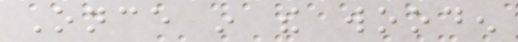Once in the wooden
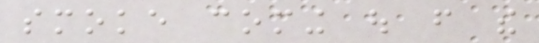smoke coming out from the
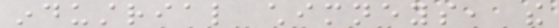industrial chimneys, the
